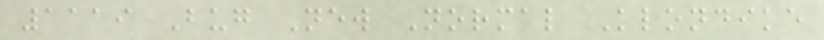1119 Bug New Normal Klondike
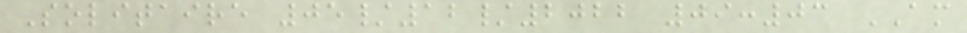Solitaire 05/12/2022 09:03 AM
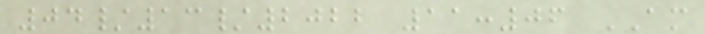04/13/2022 11:06 AM
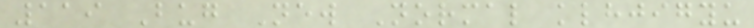119 Bug New Normal klhjigyu
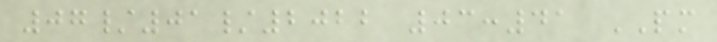07/01/2022 03:41 PM
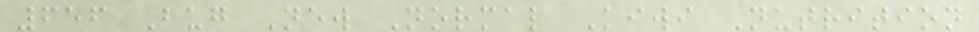656 Bug New Normal Kiwi Nutrition
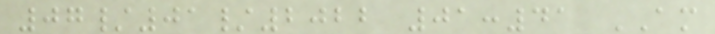07/01/2022 01:41 AM
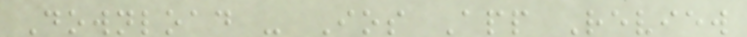Download - Ios App Review
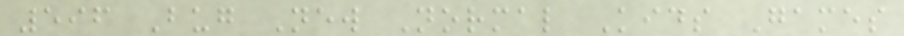596 Bug New Normal Kids Games
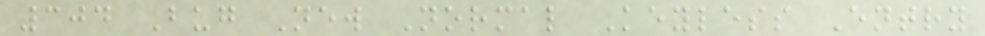304 Bug New Normal Keyless Entry
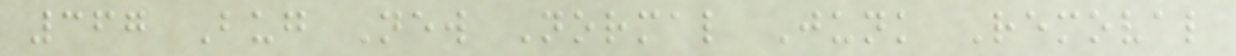367 Bug New Normal Junk Removal
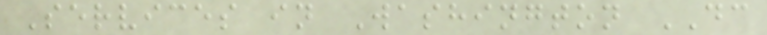Services in Washington DC
